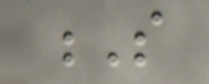S
